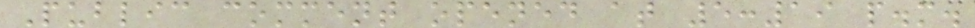Public comment opened at 5:19 p.m.
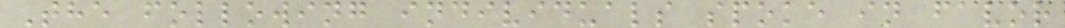The following individuals spoke in favor
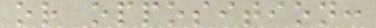or opposition:
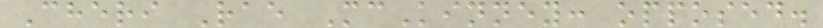Cheri Rae McKinney: opposed.
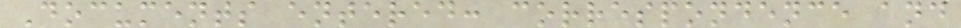Documents entered: correspondence and
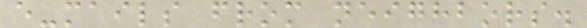e-mails from neighbors.
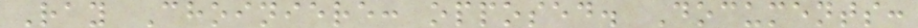Ray Choiniere: opposed. Documents:
